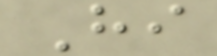Hi
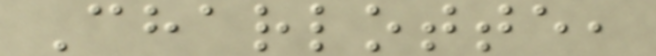Charlotte,
